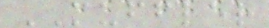MUFFLER
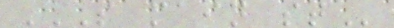S MAIN ST
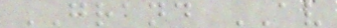GRAND AV
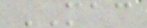MAC
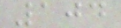104
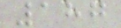187
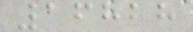16828
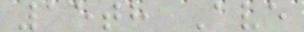15th Ave
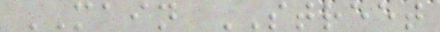MAIN STREET
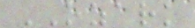OZARK
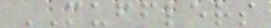MUFFLERS
